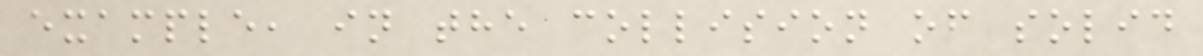example, in the collision of solid
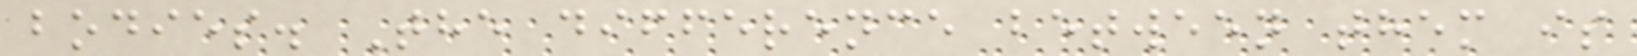bodies. The difference between them is
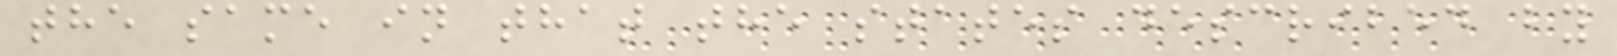the same in that the states described by
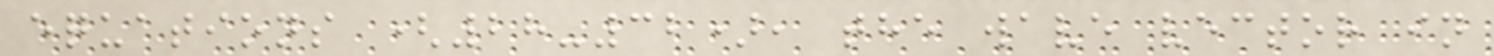equations (28-32), the wave vector in
